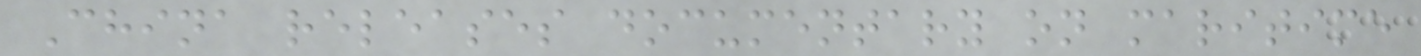China releases documentary on maritime
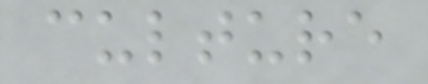culture
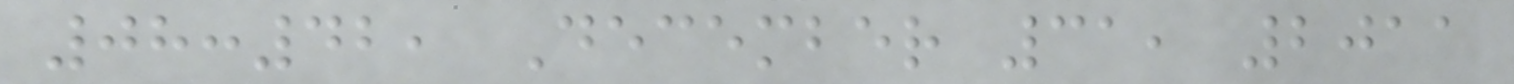08:42, December 31, 2011
